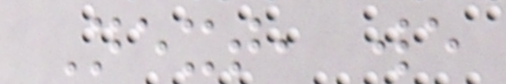Next, we
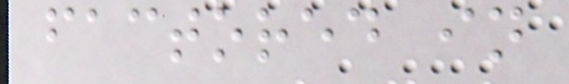factored in
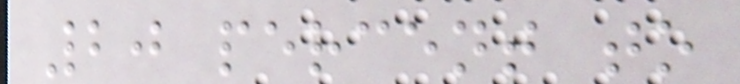20 percent to
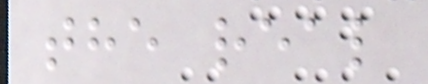the real
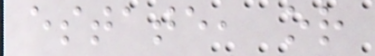estate, or
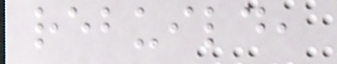rebuild,
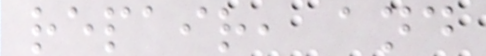repair, and
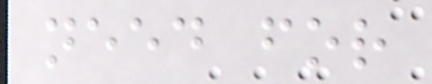need for
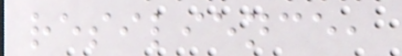resilience,
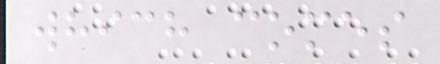which comes
